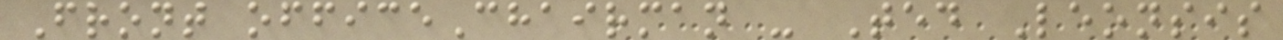Front officeChairman - Ted Leonsis
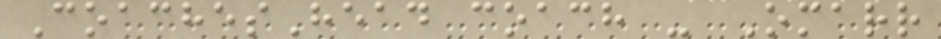CoachesHead coach - Omarr
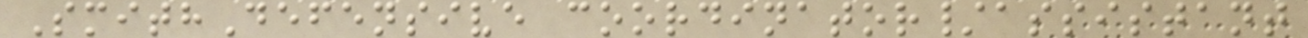SmithDefensive coordinator/assistant
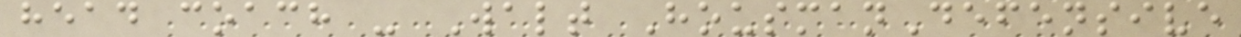head coach - Walt HousmanDefensive
